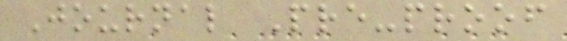Journal Pre-proof
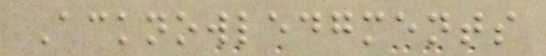Acknowledgments
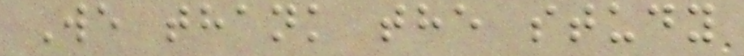We thank the study
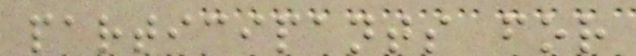participants for
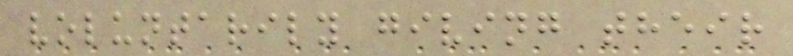voluntarily giving their
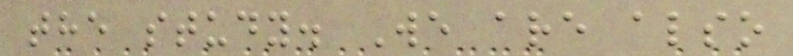the study. We are also
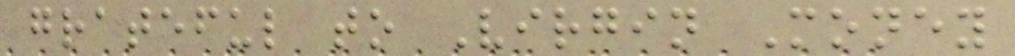grateful to Virgin Money
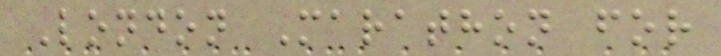London Marathon for
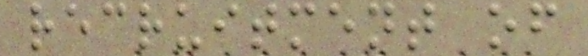recruitment of
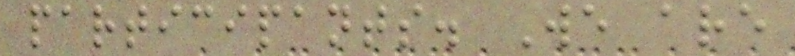participants. We are
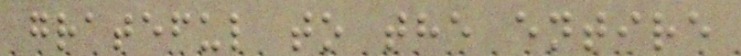grateful to the entire
